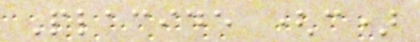Placide (c)
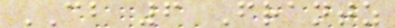CB 6 Frantz
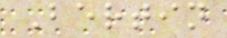Bertin
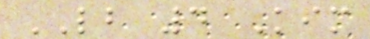LB 4 Kim
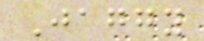Jaggy
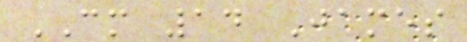CM 14 James
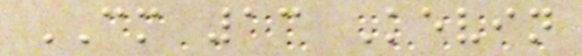CM 13 Kevin
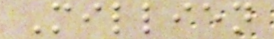Millien
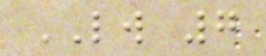LW 7
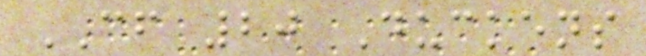CF 20 Duckens
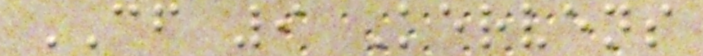CF 9 Kervens
